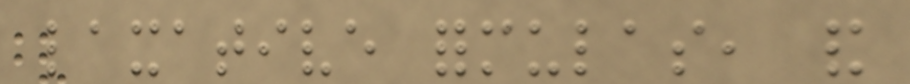laxative formulas, and
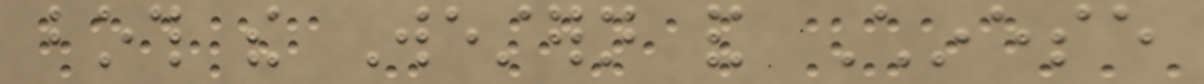both the Western and Chinese
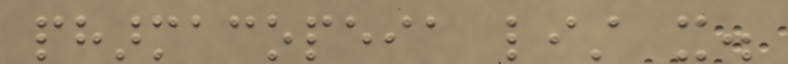pharmacopeia list it.
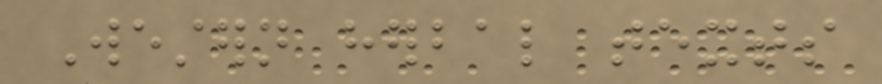Western herbal texts
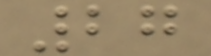27
